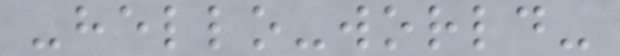-hello-world-
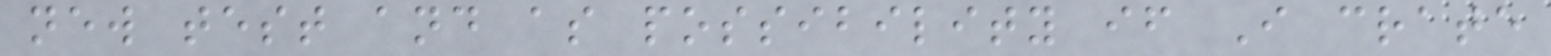new test and as possibility if I crate
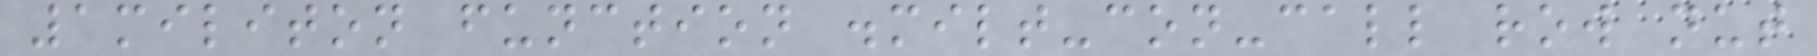1militon function .milt-con-call row nut
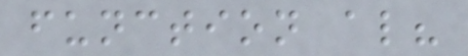function al?
